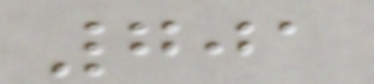701
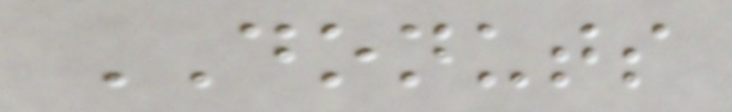DONUTS
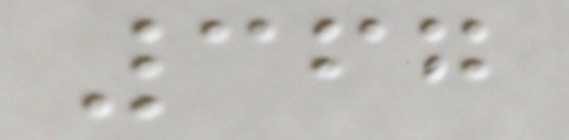367
